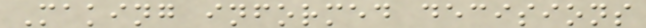Making informed decisions
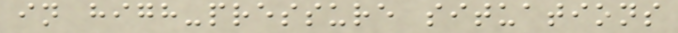in high-pressure situations
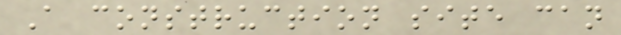A construction site can
